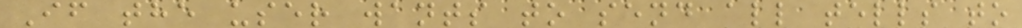If the user wants to send all tells to
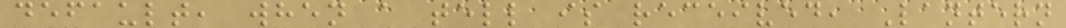default, when a tell is received, Lantern
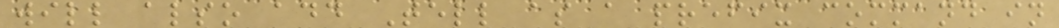will also add Tell as a prefix command in
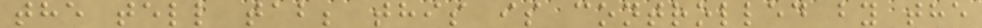the tell tab; this is controlled by the
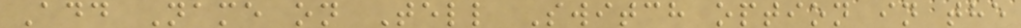Add Name on Tell Switch option in the
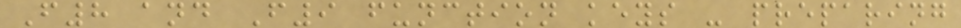F8 and F9 function keys - preparing
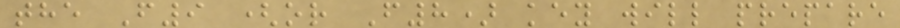the F9 (or F8) key will prepare
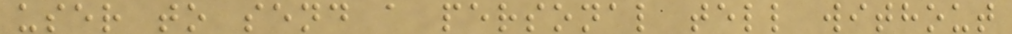user to send a personal tell without
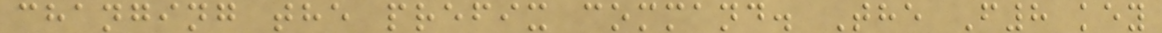changing the prefix command. The F8 key
